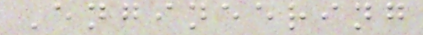Engineering
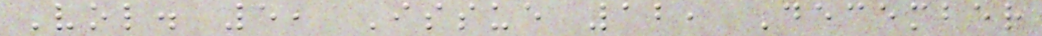Vol. 5, Issue 12, December
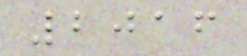2016
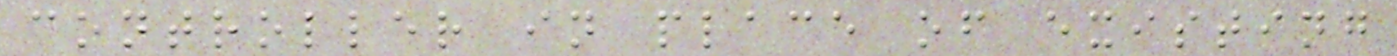controller in place of existing
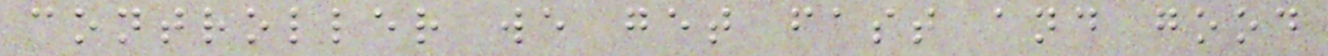controller we get fast and good
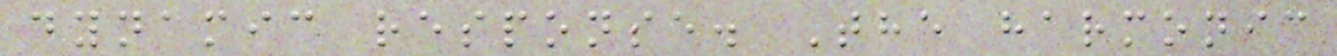dynamic response. The harmonic
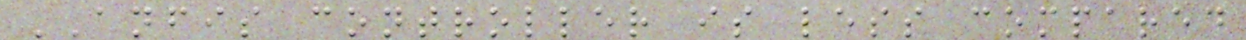ANFIS controller is less compared
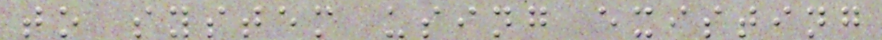to system using existing
